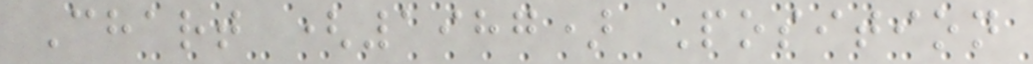Chart (1987) Position
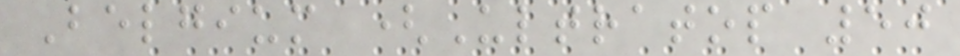Belgium (Ultratop 50
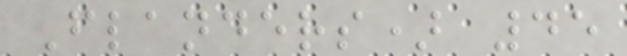Flanders) 45
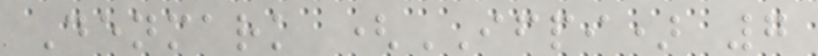Denmark (IFPI) 7
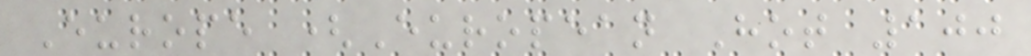Europe (European Hot 100
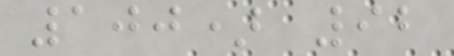100) 92
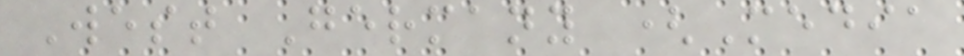West Germany (Media
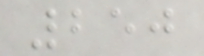250
